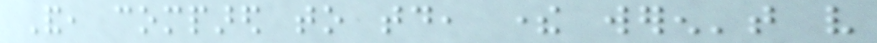And, compared to today, there weren't very
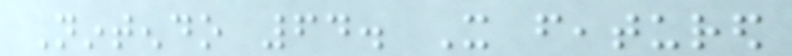Nintendo 64. It featured
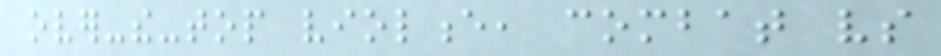over-the-top violence, combat vs
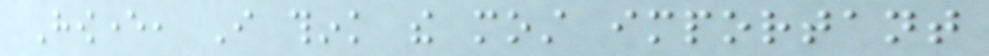However, I think the most important
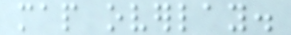map overlay.
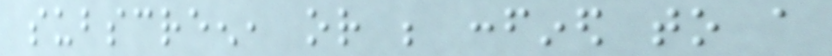subscreen, or be confined to a
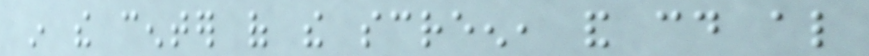in the center of the screen, and could also
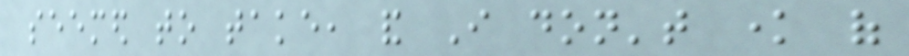seemed to take, and I don't know of
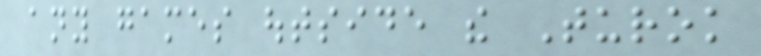any games outside the Turok
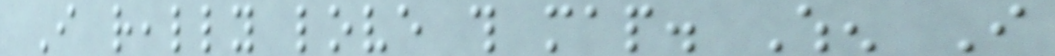I really love this map. When I
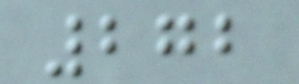272
